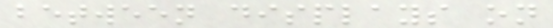between displays on
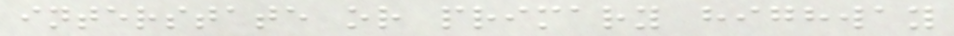interstate or primary highway
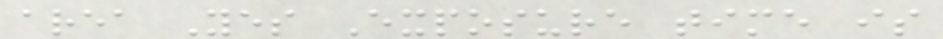area Yes Exposure time is
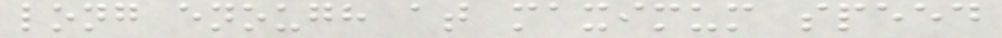long enough at maximum speed
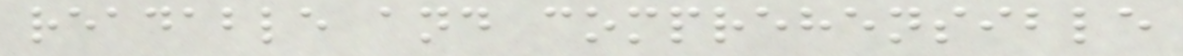readable and comprehensible
